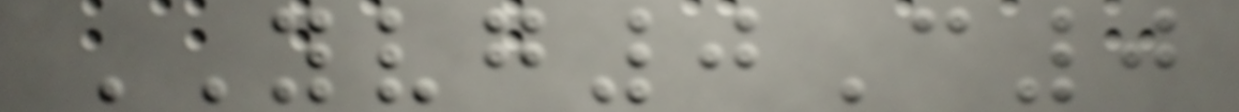YVG0C0
